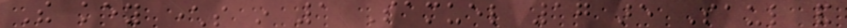The key characters in 1 Samuel 17 are Saul and
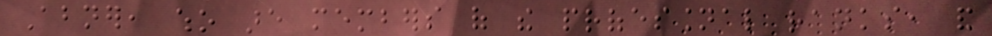Abner, who are members of the professional ranks, and
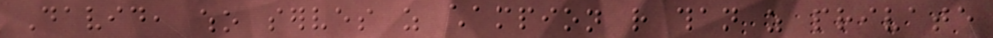David, who serves as champion rather than as private
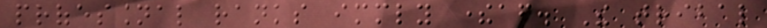professional ranks immediately thereafter. The tribal
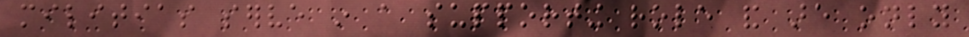militias serve in a supporting role and are only
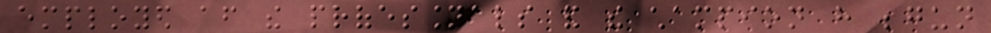employed after the professionals and the champion have begun
